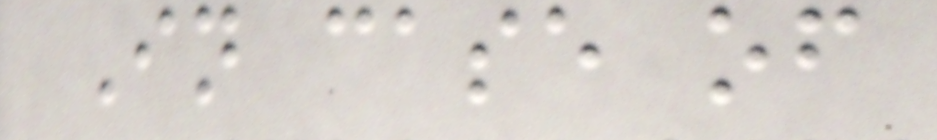In case of
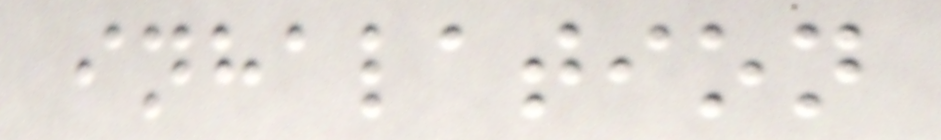inhalation
